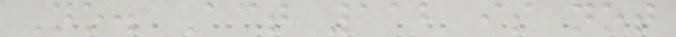No. Act 112 is not
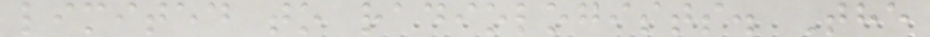limited to radiologists. The
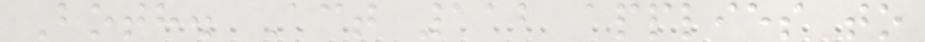Both. Act 112 applies to
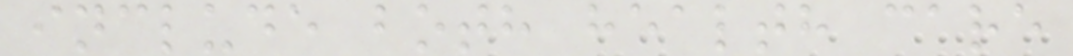include both health care
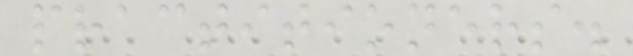practitioners.
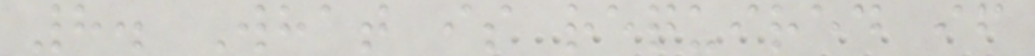8. What is required if
